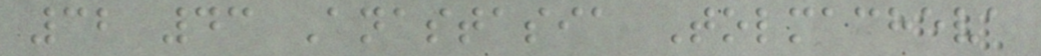32 43 Anastasia Tolmacheva
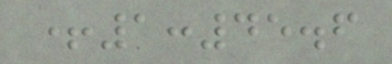+1:45.6
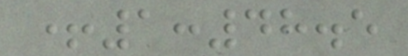+1:48.5
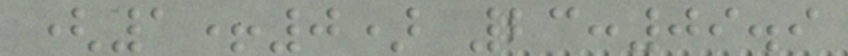(1+0) 23:09.9
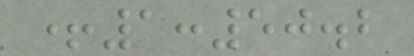+1:50.2
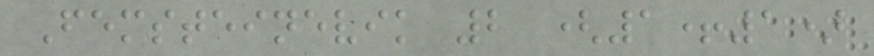Femsteinevik 2 (1+1)
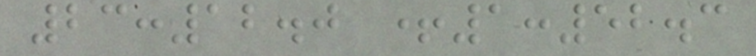23:12.0 +1:52.3
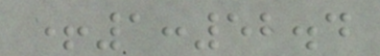+1:52.4
